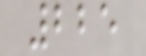225
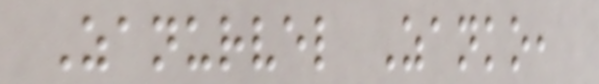Zanurvel Zanko,
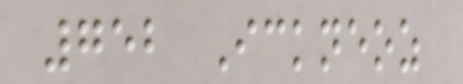752 Ickneoz
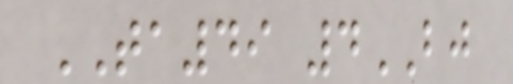TA49 4BJ
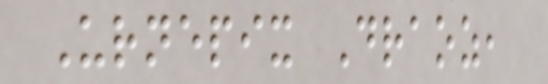Urnepix Draoz,
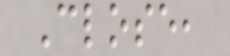Close,
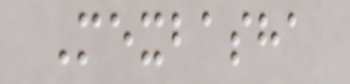Mexbasha
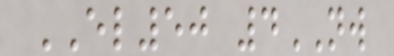EL50 4NW
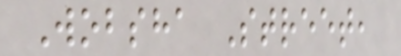Wobsha Street,
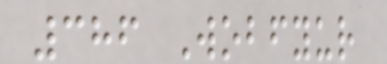386 Wobfyur
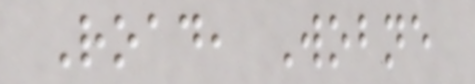Road, Wobne
